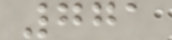771
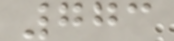773
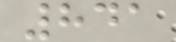841
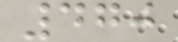470
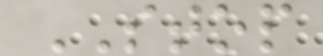STOP
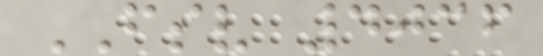FSV 4036
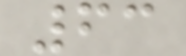63
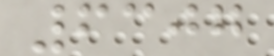6307
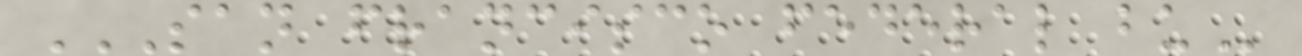SAN FRANCISCO FEDERAL BU
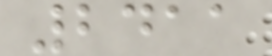2411
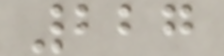227
